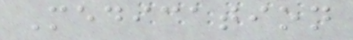Medication
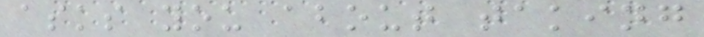asks you about taking
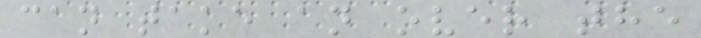can take an over the
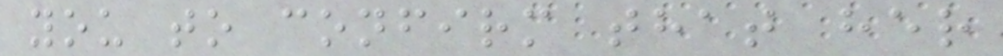you to confirm that her
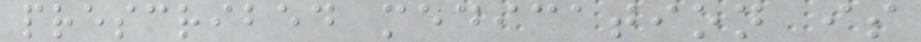prescribed medication is
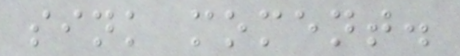sink moment.
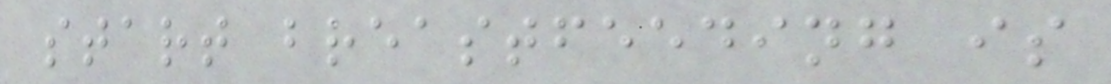start breastfeeding is
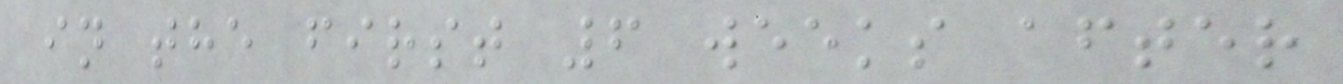in the first 6 weeks after
